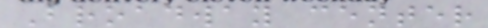Broadway center
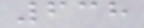638
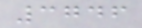3746
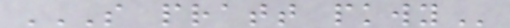S PRATT PKWY
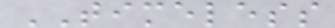TIMELESS
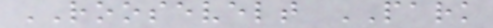ROOSEVELT PARK
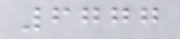6777
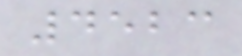4523
